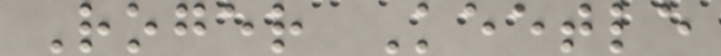Roger Keetle
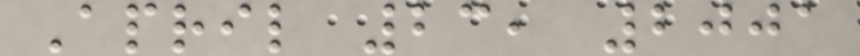April 23, 2001
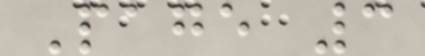Page 3
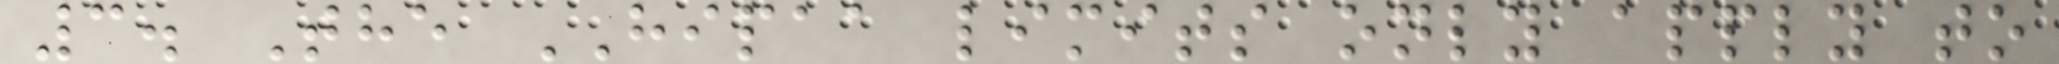3. The HIPAA limits only apply to
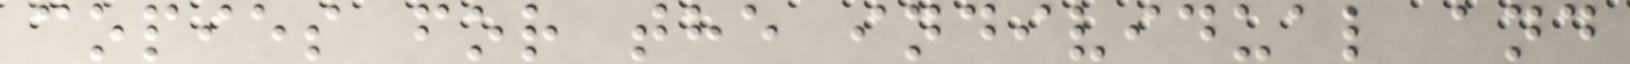copies for the individual and
